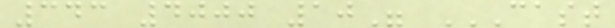343 4000 10" CAST
